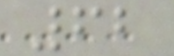62
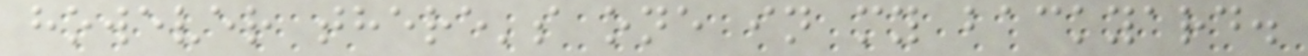however there's one in my backyard.
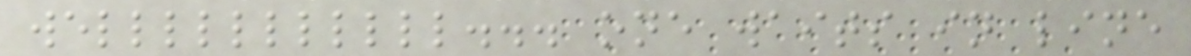welllllllllll... one waits in line
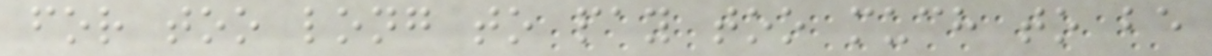for too long to pay too much to be
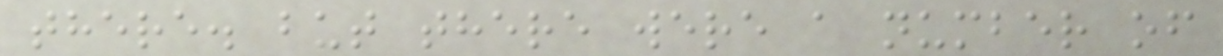there. but there were a number of
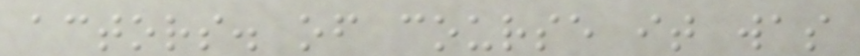actors. of course it was
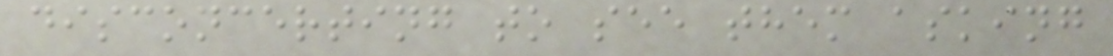disconcerting to see them asking
